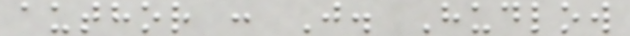author : J. Hudlow
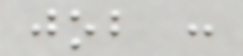job :
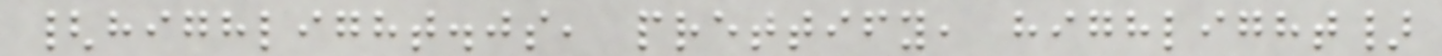{highlight.js, prettify, highlight}
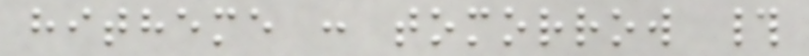hitheme : tomorrow #
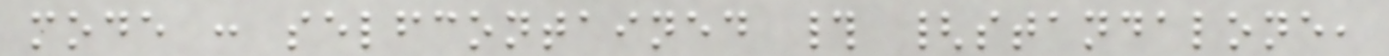mode : selfcontained # {standalone,
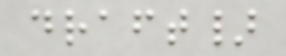draft}
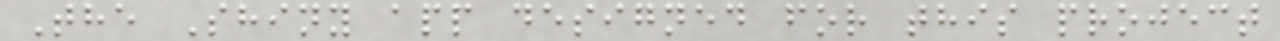The Shiny app designed for this project
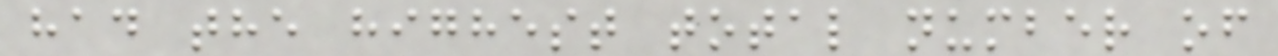had the highest total number of
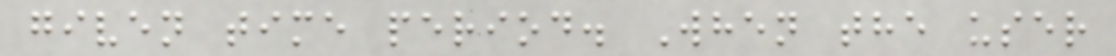given time period. When the user
